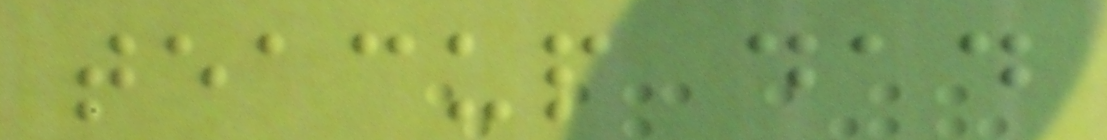teacup dad
